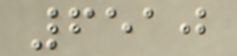6510
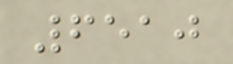6510
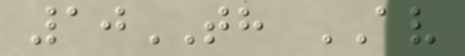10TH AV
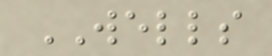WELLS
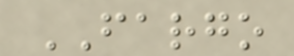FARGO
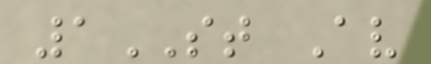1ST Av
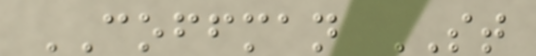COFFMAN ST
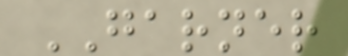GARNER
